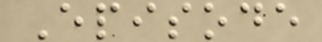Episode
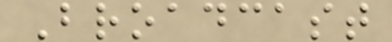Broadcast
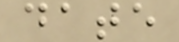date
